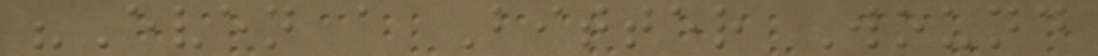"Even a Bitter Wound
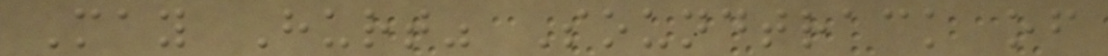May Hurt" Soundtrack of
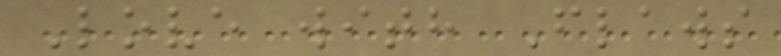Love with Flaws
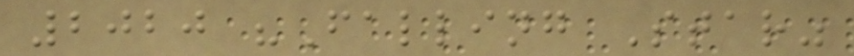2020 "Falling Star"
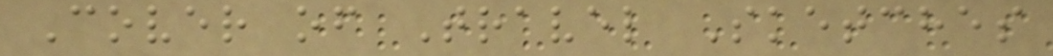Cover of Travel Sketches
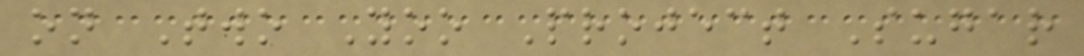on Two Yoo Project Sugar
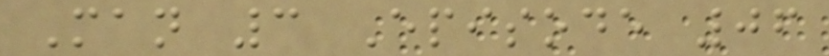Man 3 Episode 06
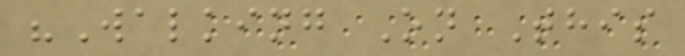"Walking On This
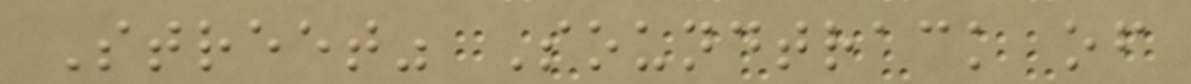Street" Soundtrack of
